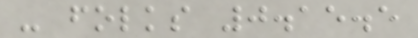- folks 0.15.5
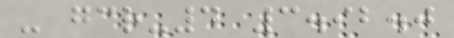- gcr-4 3.92.0
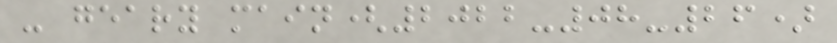- geary main(2022-08-26)
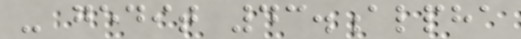- gedit 43.alpha
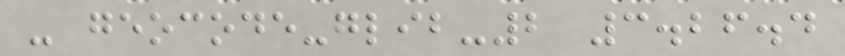- geocode-glib-2 3.26.4
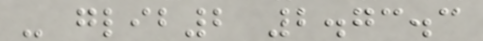- glib2 2.73.3
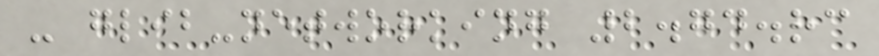- glib-networking 2.74.rc
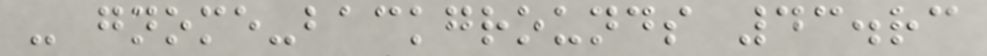- gnome-backgrounds 43.rc
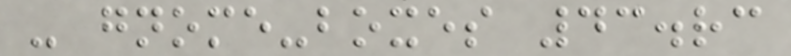- gnome-boxes 43.rc
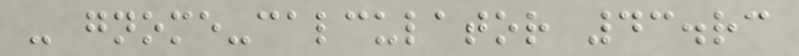- gnome-calculator 43.rc
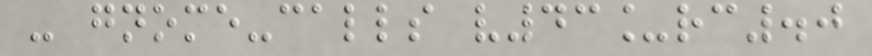- gnome-calls v43_rc.0
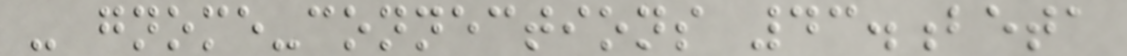- gnome-connections 43.beta
